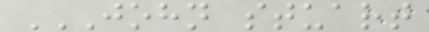JOHN STUART
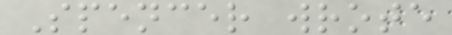Spencer wrote
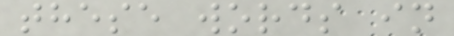these words in
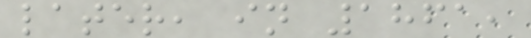later, in 1861,
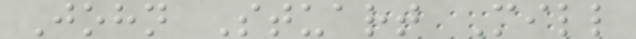John Stuart Mill
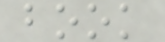book
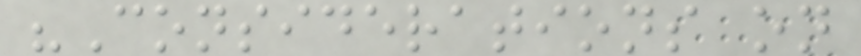"Considerations on
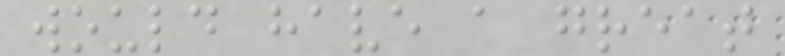would have a great
